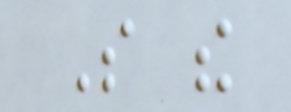So the
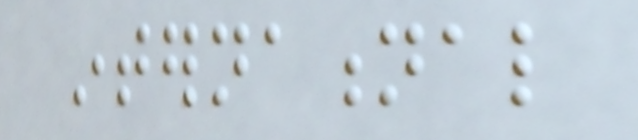international
